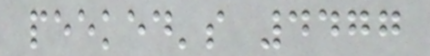peeked's 4477
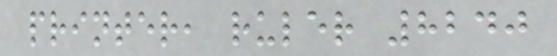printer, ruler 8240
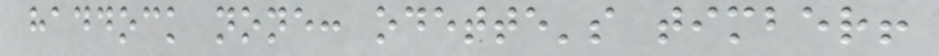haddock none: odette's timber!
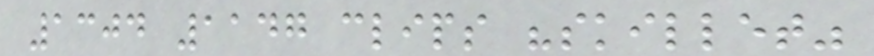1304 1147 clips "skillet"
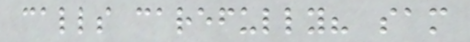calls carefully? sam
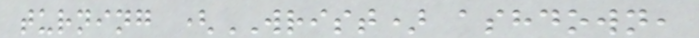turning (WRIST) ashdown,
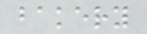bakery
